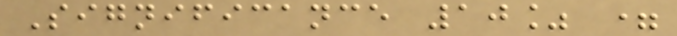Significance 10% =
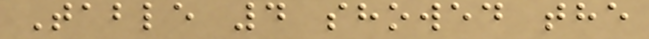Table 4 showed the
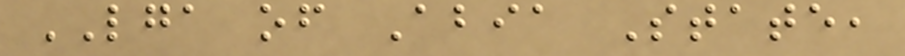LGA of Abia State,
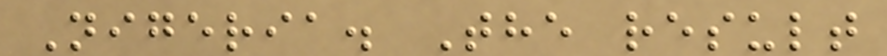Nigeria. The result
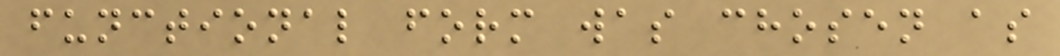functional form was chosen as
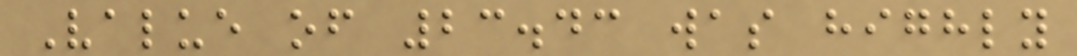Value of 23.43 was highly
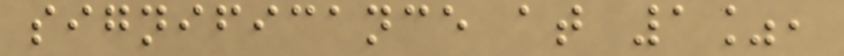significance at 1%,
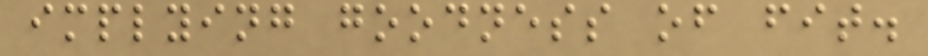implying goodness of fit.
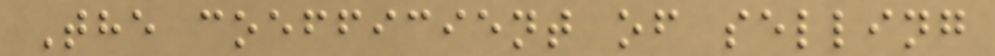The coefficient of selling
